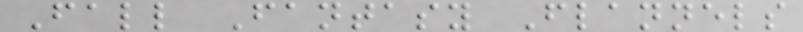Fall Fantasy Flannels
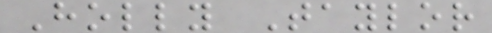Holly Taylor
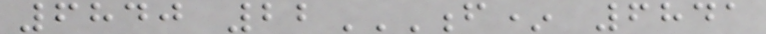6840 22F* 6841
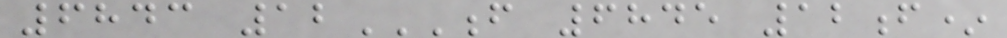6843 12F 6845 12F*
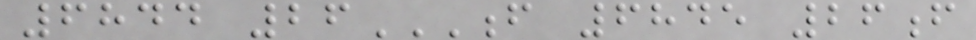6844 26F 6845 26F
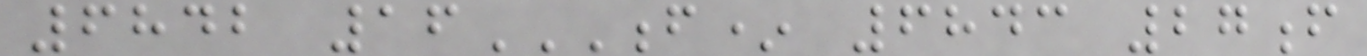6842 16F* 6843 27F
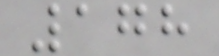178
